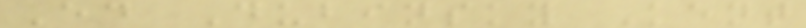Ed Dubinsky Kent
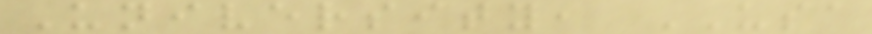University, USA
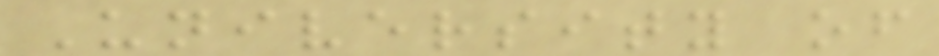University of
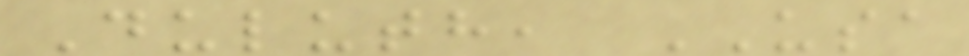Duluth, USA
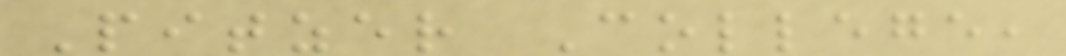Pitzer College,
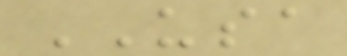USA
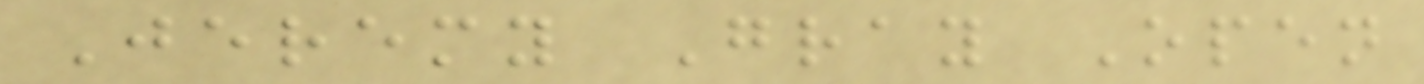Jeremy Gray Open
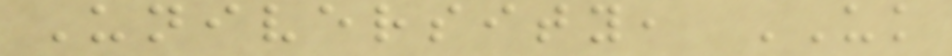University, UK
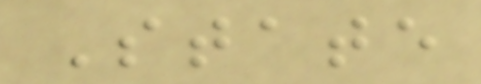State
